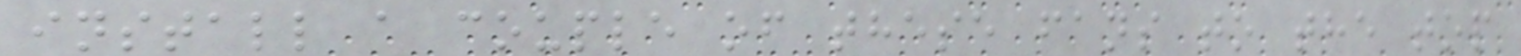install a couple of these fans to the top
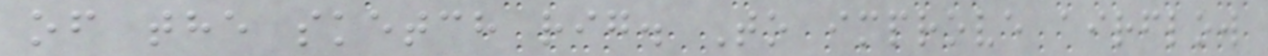of the sketch rig. To improve airflow
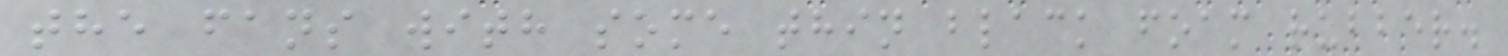the fans with some thin black foam rubber.
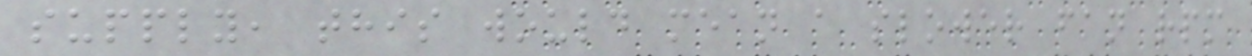supply, this would mean a slower fan rpm
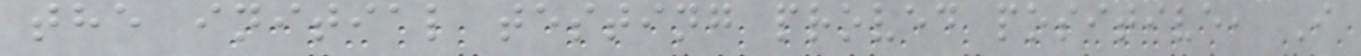the initial testing proved positive, I
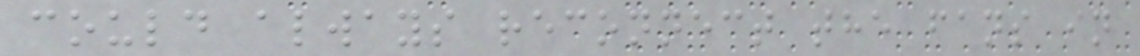could always reconnect the fans in
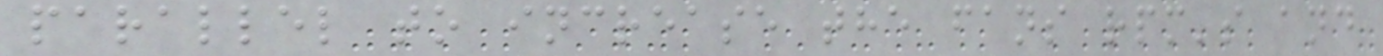parallel to increase the fans rpm's and
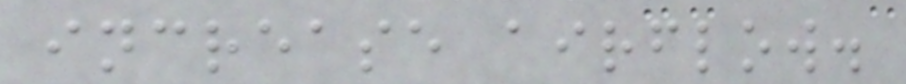increase airflow.
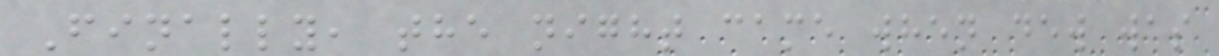Finally, the night came when dew was
